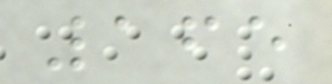165
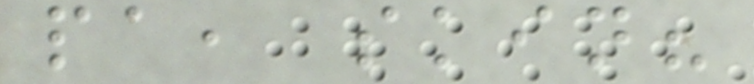pa, skin?
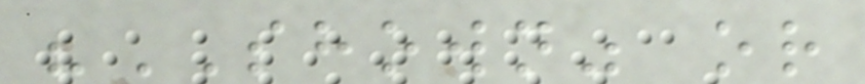"SHOWN" or
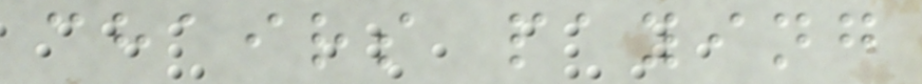chairs paying
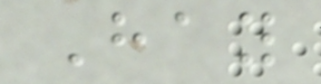Hay
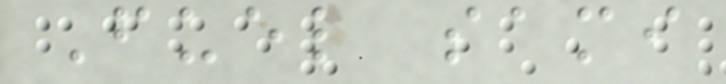Fuel sami
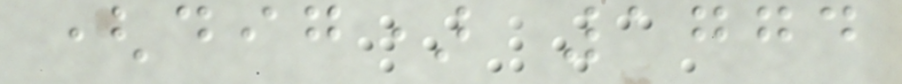(dig) 1774
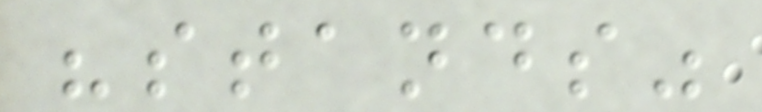"stands"
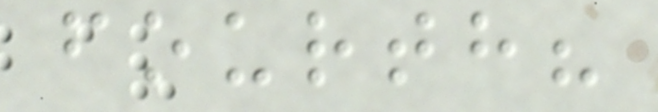fourth?
